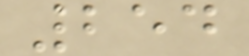254
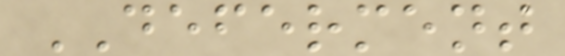DEFERMENT
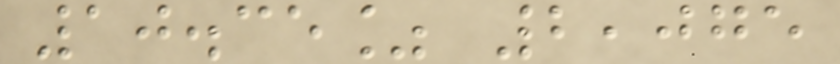10.35% 2,075
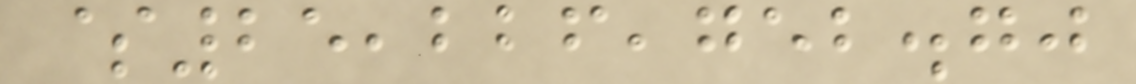$25,226,752.70
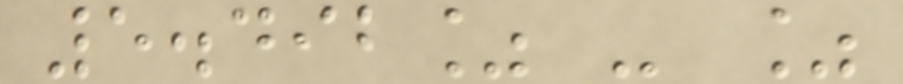5.492% - %
